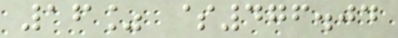16% $476.04
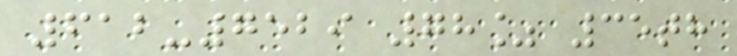612-7529 78% 35th
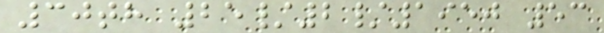30th 25/2/1950 53
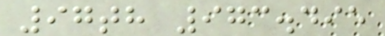97th 973.495
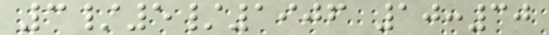3/5/1906 10:30
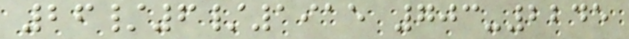26/6/1915 703-2245
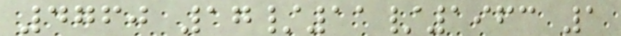4760 17/11/1963 1
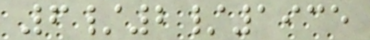6/2/1935
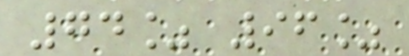74% 96%
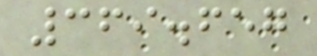369.657
